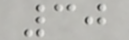30
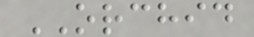ORCHID
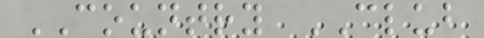COUNTRY CLUB
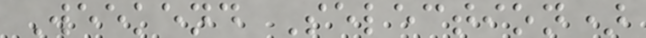Weekend Selection)
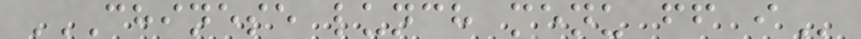CHINESE LUNCH MENU FF I
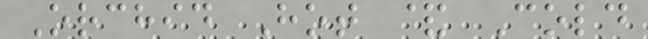Orchid Hot & Cold
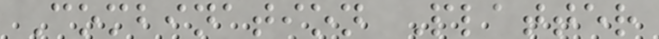Combination Platter
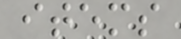items
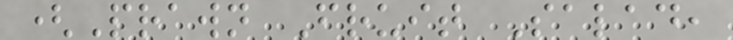(Prawn Fruit Salad,
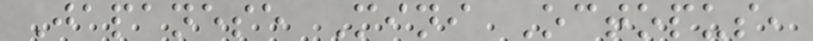Japanese Mini Octopus,
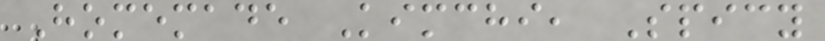Homemade Kimchi, Spicy
